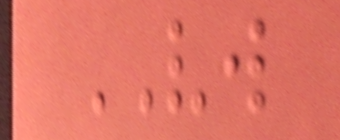VW
